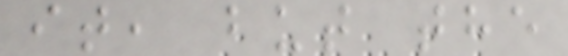it, but the
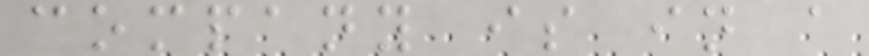company is in a
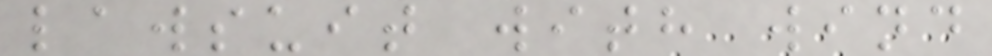lawsuit with wind
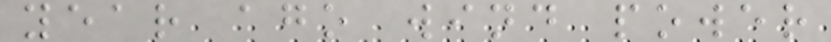year ago wind power
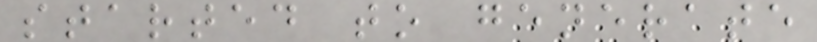started to generate
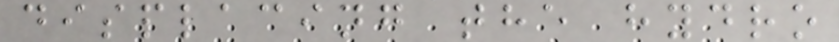displacing the hydro
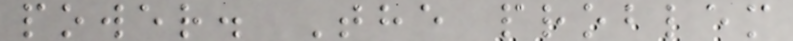power. The problem
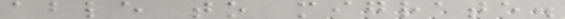able to migrate.
